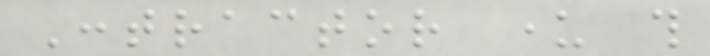Contractor under this
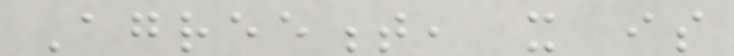Agreement, it is
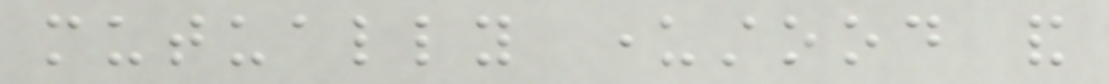mutually understood and
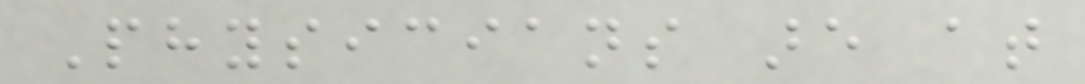Physicians are at
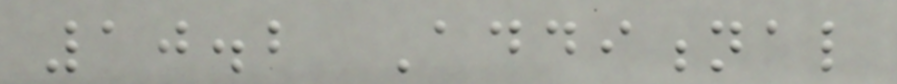10.2 Additional
